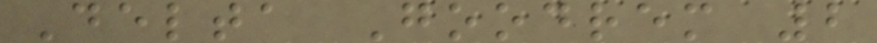Delta Goodrem 2
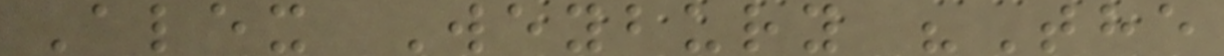Alex Weybury "The
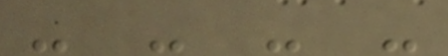- - - -
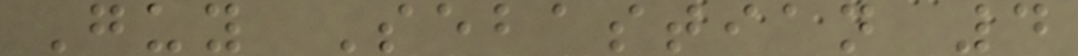Guy Sebastian 4
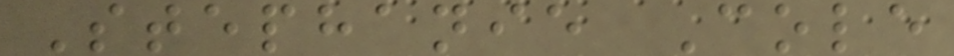Stephanie Cole
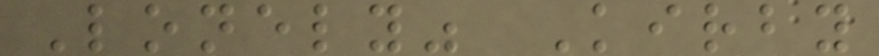Lonely" Kirby
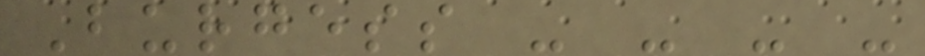Burgess - - - -
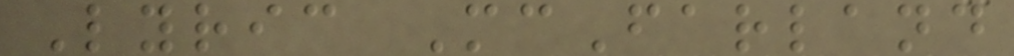Lyric McFarland
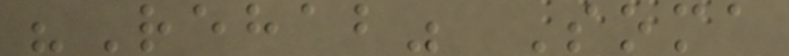"Rehab" Soma
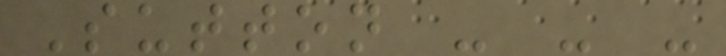Sutton - - -
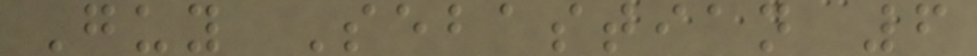Guy Sebastian 6
